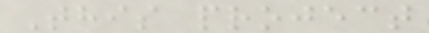This project
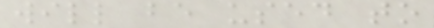will be used to
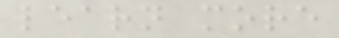learn more
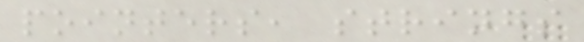pointers, strings
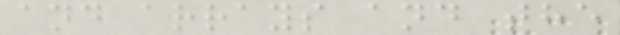and arrays and the
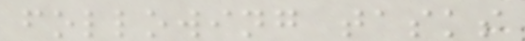following tasks
